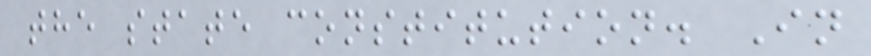the state constitution. In
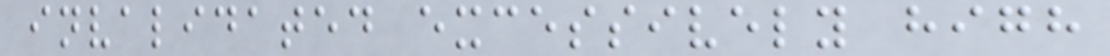invalidated excessively high
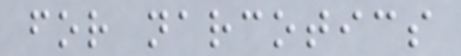for narcotics
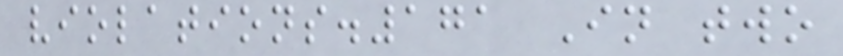violations.171 In two
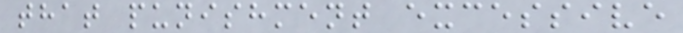that punishment excessive
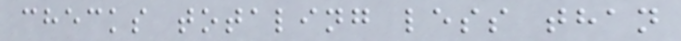checks totaling less than
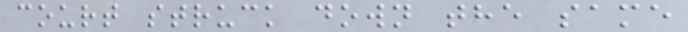court struck down the same
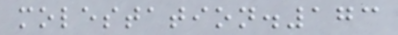molestation.173
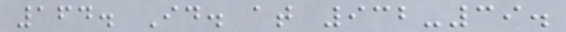164. Id. at 932-39.
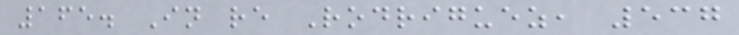165. In re Rodriguez, 537
